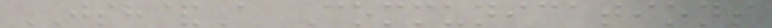JSH&A Communications
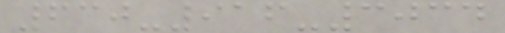630-916-3034
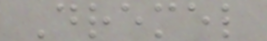Dremel
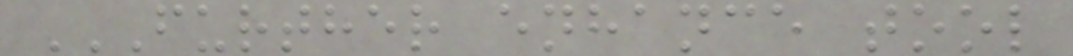FURTHER ENHANCE TOOL
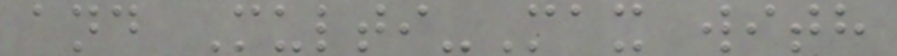and Multi-Max with
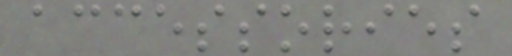accessories
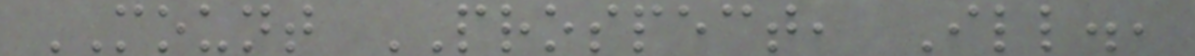MOUNT PROSPECT, Ill.,
